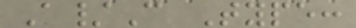A/C Type:
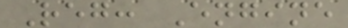Reg: Engine
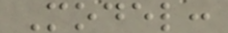Model:
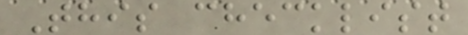This checklist
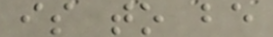is to be
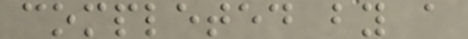completed by a
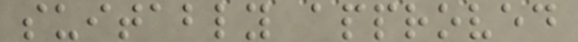suitably approved
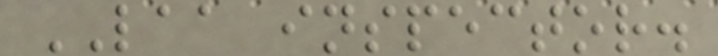LAA inspector.
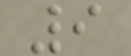9
